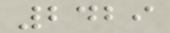2429
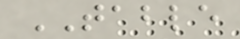TABLE
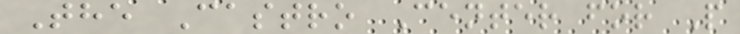The Castro Center for P
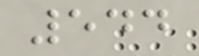544
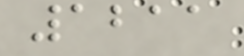1211
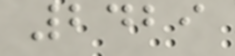2429
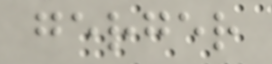gerger
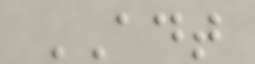ADT
